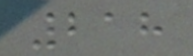218
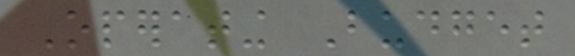Operating Budget
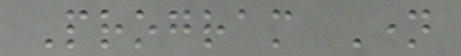Program Name
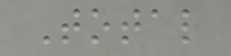Total
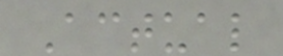Actual
